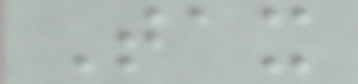Tax
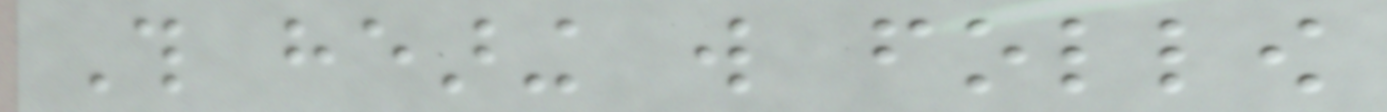This hearing will follow
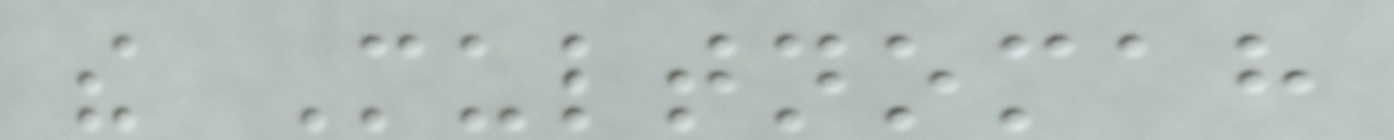the Multnomah
